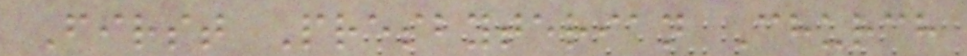First Presbyterian Church
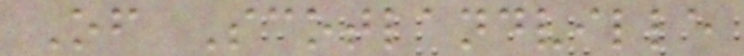Of Scotlandville
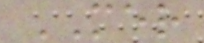MER
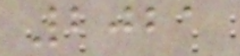2021
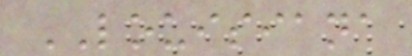LOUISIANA
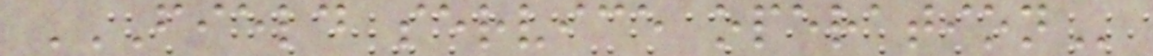FIELD SERVICE OPERATION
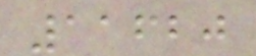11620
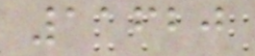11620
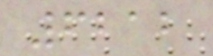6212
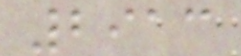2913
